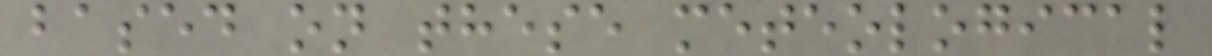based on these meteological
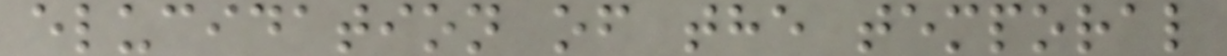elucidation of the temporal
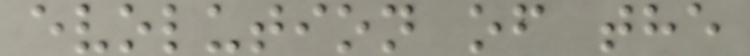evolution of the
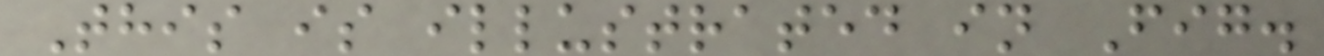This is illustrated in Fig.
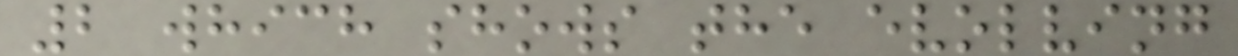2 which shows the evolving
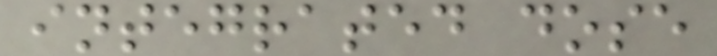integrated dose
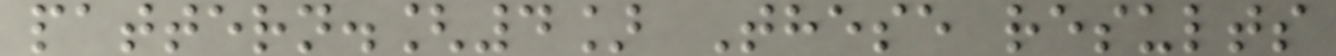pattern.[4] These results
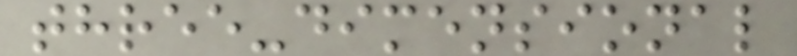three-dimensional
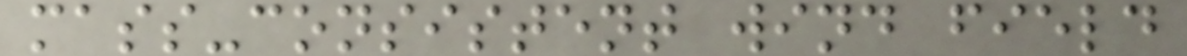mass-consistent wind field
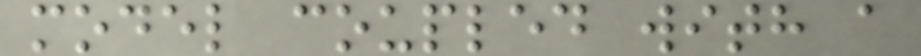model coupled with a
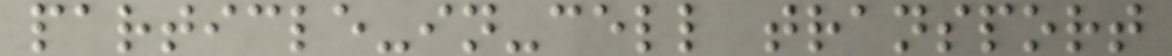particle-in-cell transport
